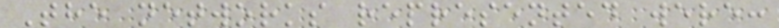The networks represented were:
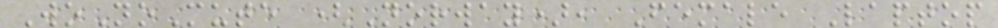WoNoMute (Norway), Female Laptop
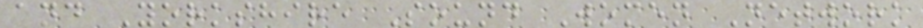and Yorkshire Sound Women Network
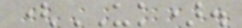(UK).
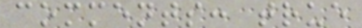comments: true
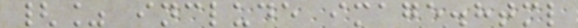{% include image.html
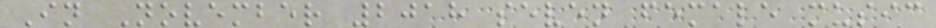In November 2018 seven female music
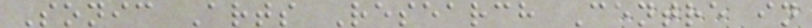Sonic Arts Research Centre in
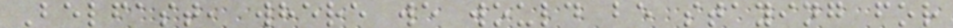Belfast, where we would be staying for
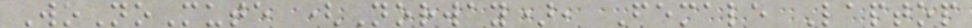WoNoMute (Norway), Female Laptop
